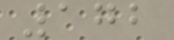172
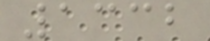1332
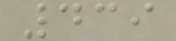439
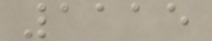1115
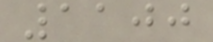1100
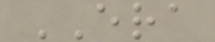ERA
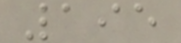195
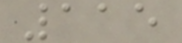115
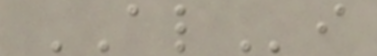ALi
